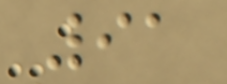91
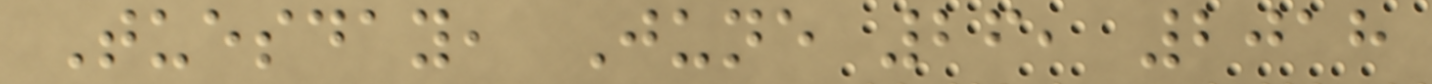Tuesday, June 26, 2018
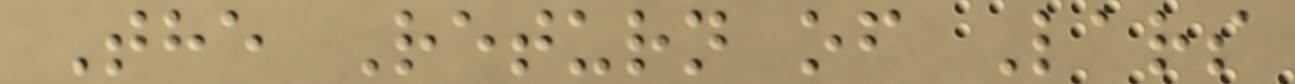The Return of Lars
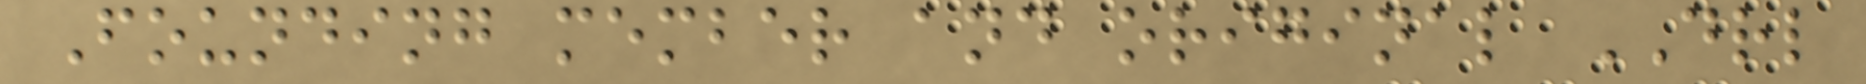Founding member and original DRL
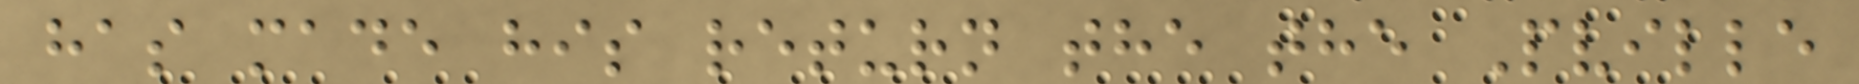has made his return the the Pville
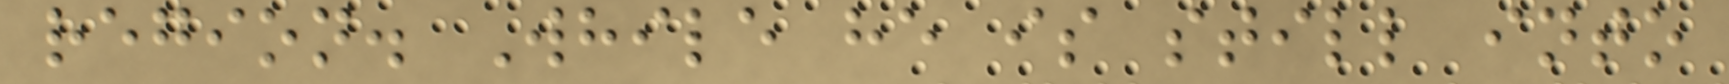region. While he is still into
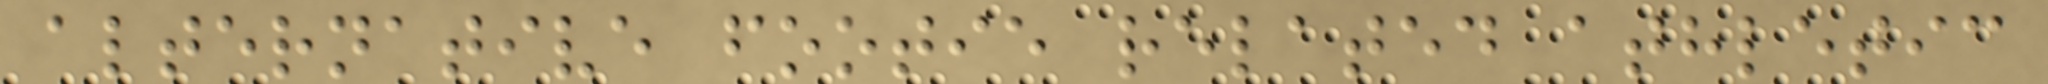alternative footie related athletic
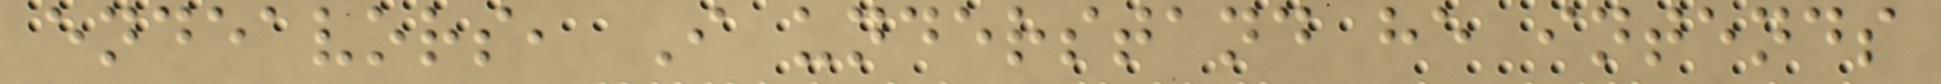endeavors, I understand he intends
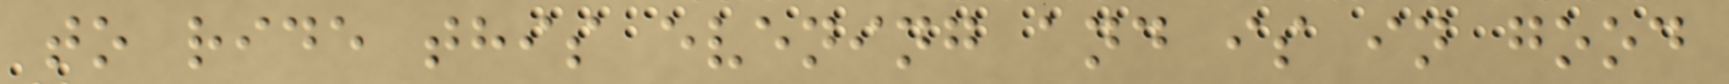to ride this evening and is in good
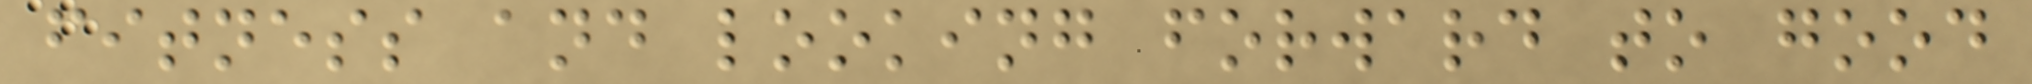fitness and looking forward to good
